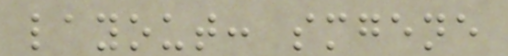layout: smgene
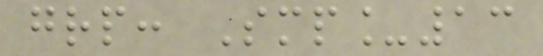grp: Smp_13
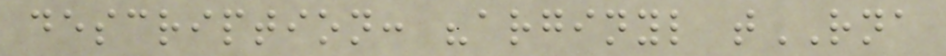description: "arginyl tRNA
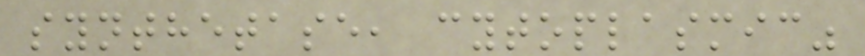synthetase, cytoplasmic"
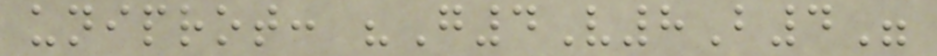uniprot: "G4V8B4"
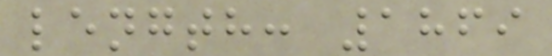length: 1869
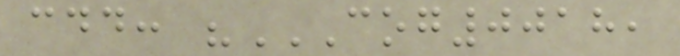cdd: "COG0018,
